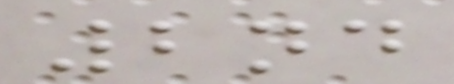2nd
